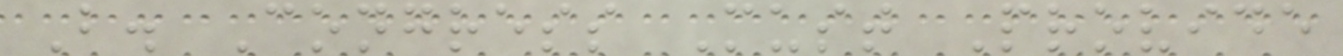B. Congress Must Provide
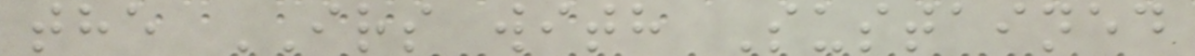the IRS with Sustained
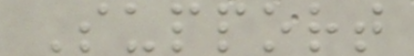Support
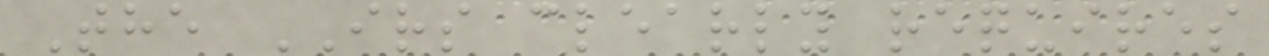The IRS clearly requires
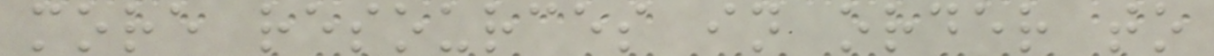more resources in order to
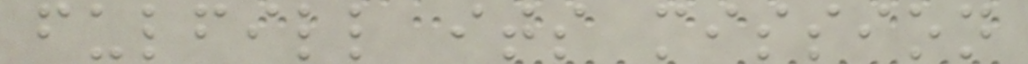fulfill its mission
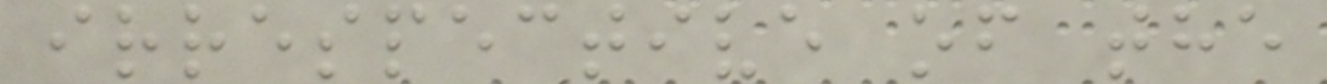irrespective of the
